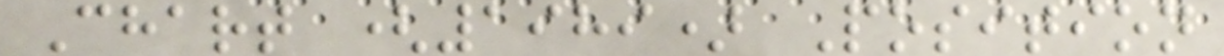Chart (1989) Position
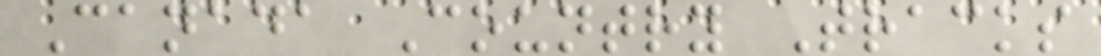Canada Country Tracks
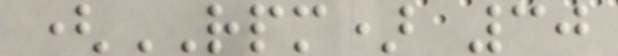(RPM) 30
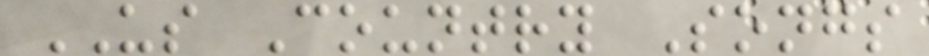US Country Songs
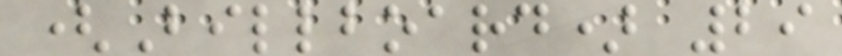(Billboard) 29
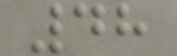48
